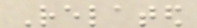Related
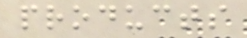products
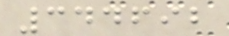344692
